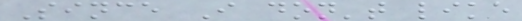Since I don't like
